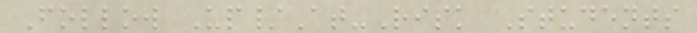Follow Up/At-Risk Students
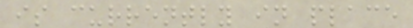is currently in place
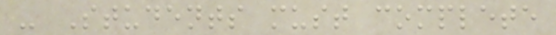- Students must complete
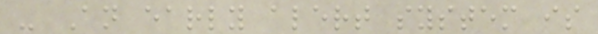- An early alert system is
